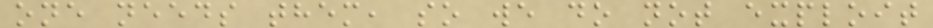one needs them, so we do not exploit
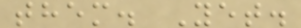them. Yet.
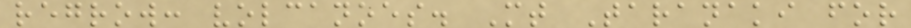regrow: volcanoes. Mt Taranaki for
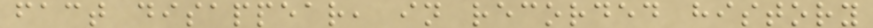fact disappear, in recorded history
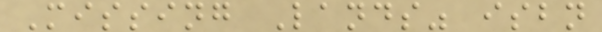Missing Lands" isbn
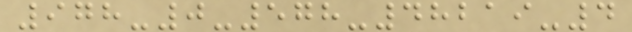978-0-578-48219-4
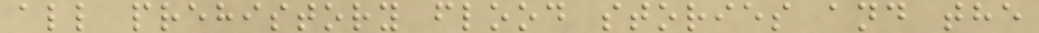all prehistory flood stories and the
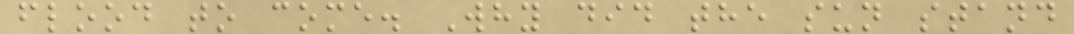flood to come. Why did the sun stand
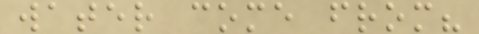water come from?
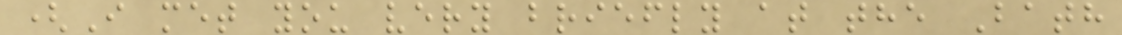(I met you very briefly at the Bath
